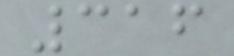316
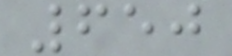650
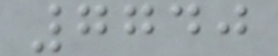7740
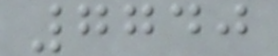7740
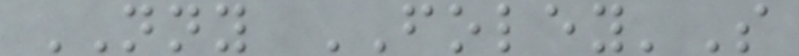NNY FOLEY'S
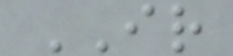IR
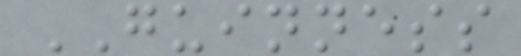GUINNESS
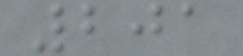201
